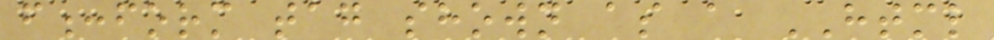f:form tag shown as a HTML
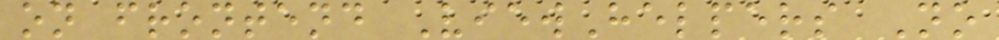on frontend ViewHelpers No
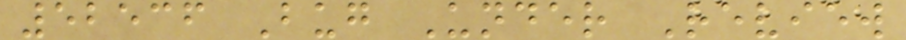52536 Bug Under Review
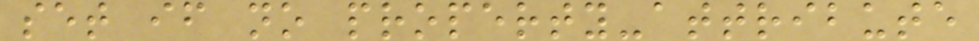set if no property-attribute
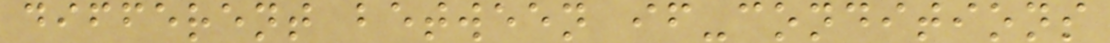different between if-conditions
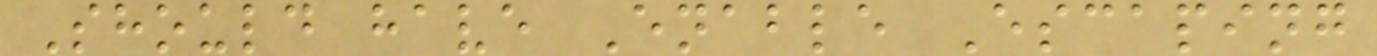Should have Enable Escaping
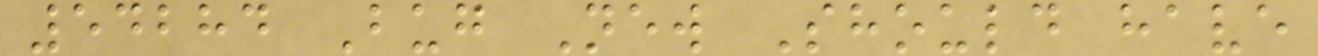54284 Bug New Should have
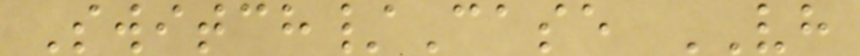Switch/Case VH
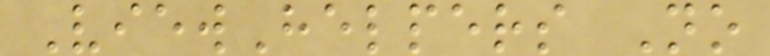ViewHelpers No
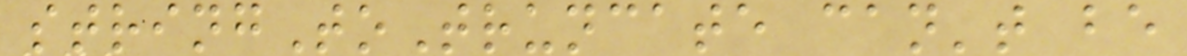stringToTruncate can't be
